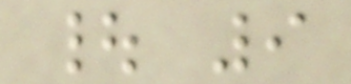| 9
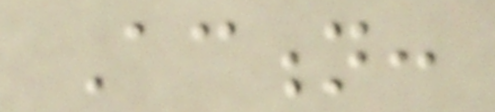Action:
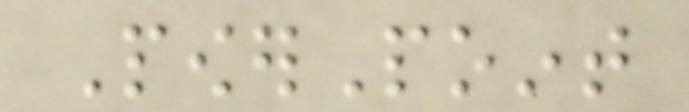PowerPoint
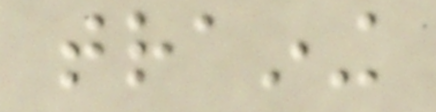training
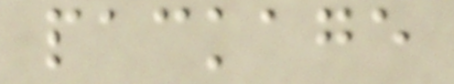package
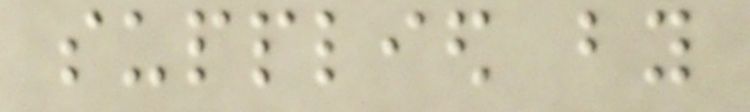supplied by
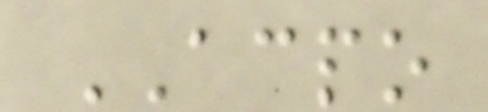ACPO
